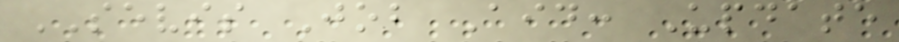SEVIS Job Aid: Update
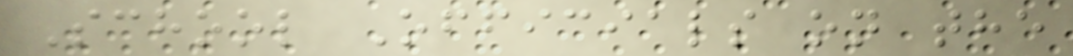School Officials on the
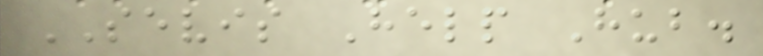SEVIS Help Hub.
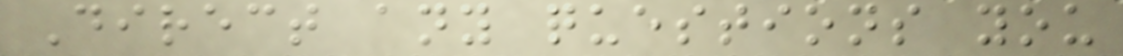Direct any questions you
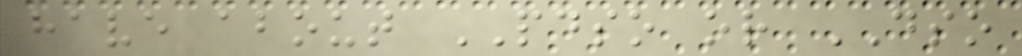have about PDSO or DSO
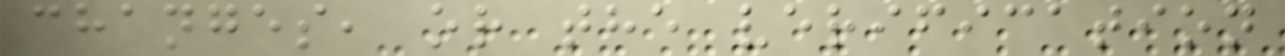changes, or the verification
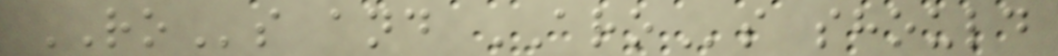ROs and AROs should
